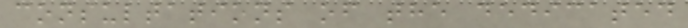consultations of the dedicated
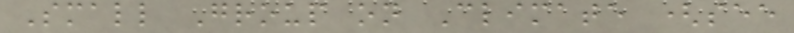Small Group on Climate (see
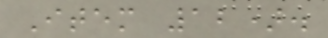Item 12).
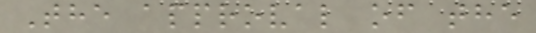The approval of the
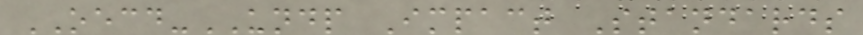OECD-UNDP Impact Standards
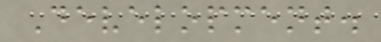Development.
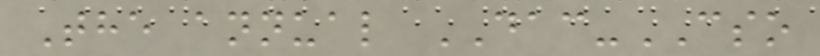The annual DAC-CSO
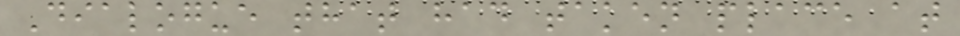Dialogue that had taken place at
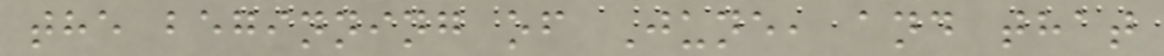the beginning of June, and that
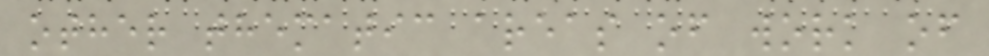other thematic areas of work of
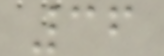36
